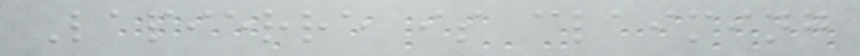Lapierre is claiming
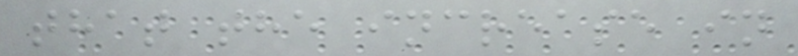that the increase in
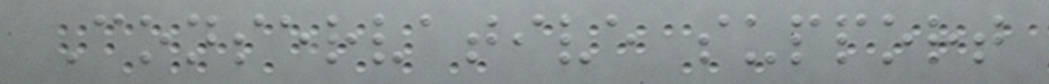Conservative support
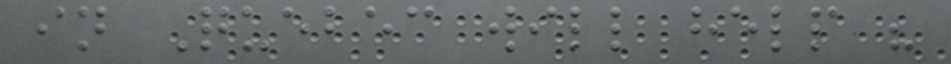in Quebec will help "
